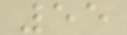55
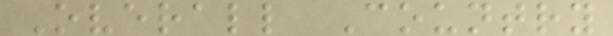Overall Country
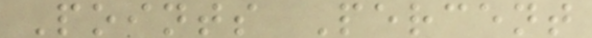Points Percent
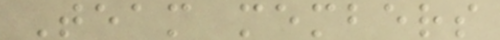Team members
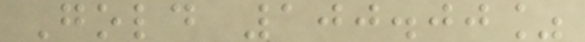Gold 100.00%
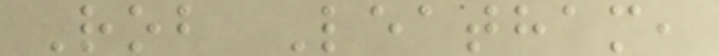Rob Leatham,
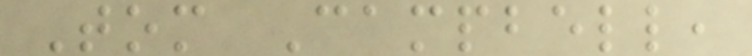Tom Campbell,
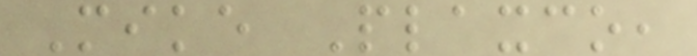Mike Plaxco,
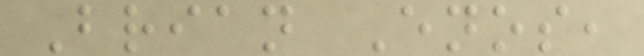Brian Enos,
